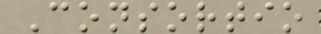Consortio
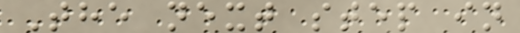The next step in
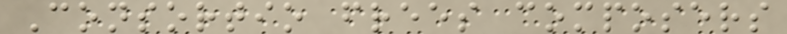Consortio frees composers
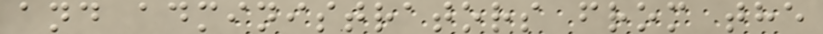and administrators from the
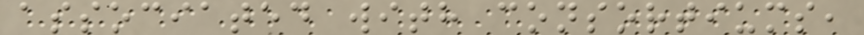associated with consortiums,
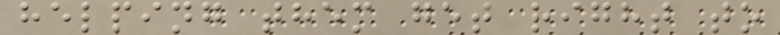helping them get right to
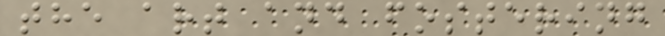the art and fostering
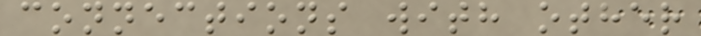connections with other
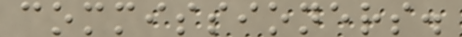commissioners.
